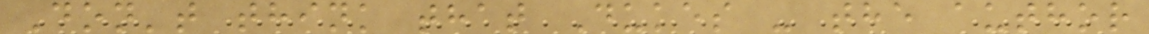Don't think that Dukes - the author
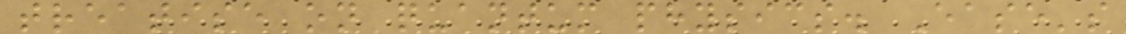treatise on quantum physics. Ease's
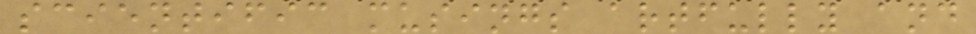scientific musings artfully and
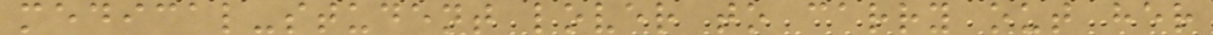medical-student lover to carry out her
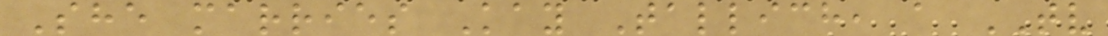She marries Kay Tallich, a TV
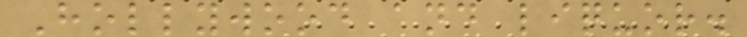Hollywood and liquor.
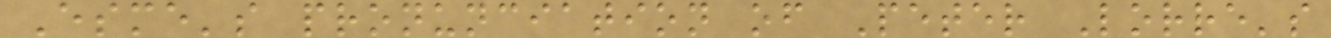Esme's pronunciation of Peter Lorre's
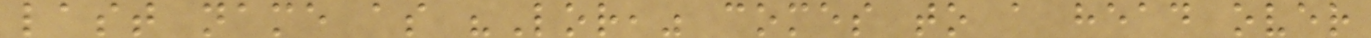last name as "Lor," comes to a head over
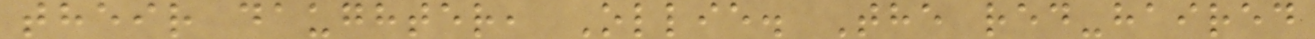their daughter, Ollie. The red-haired
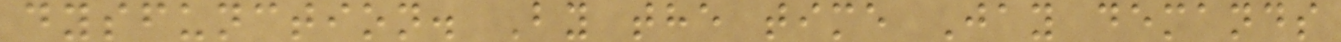dysfunction. By the time Jay demands
